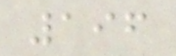196
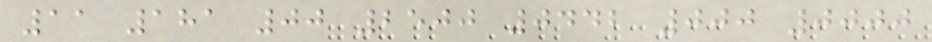11 181 00 2500 0442 000 0000
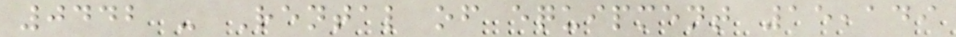0442 - Rental of equipment 15,149
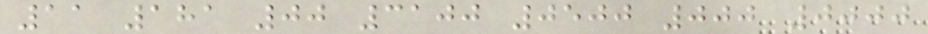11 181 00 3100 0500 000 0000
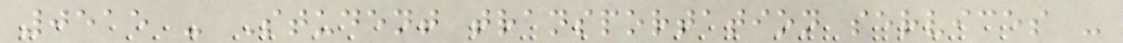0515 - Student transportation services -
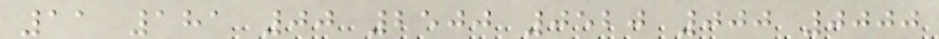11 181 00 2500 0520 000 0000
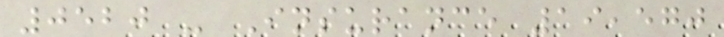0520 - Insurance 19,570
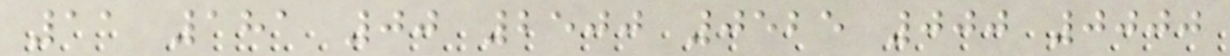11 181 00 2500 0525 000 0000
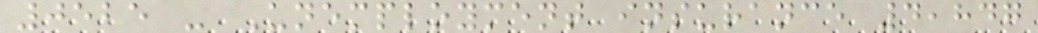0525 - Unemployment insurance 4,847
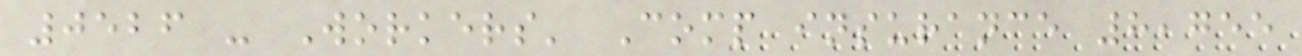0526 - Workers' Comp insurance 8,755
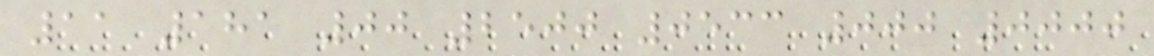11 181 00 2500 0533 000 0000
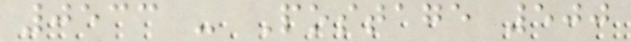0533 - Postage 500
